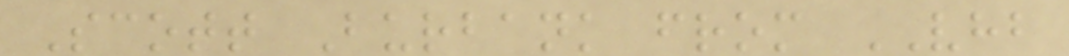Scott Burbank from VHB
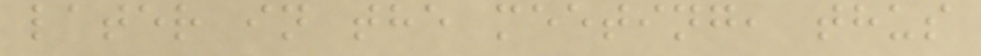later in the meeting, thus
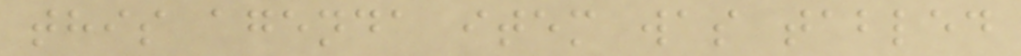this agenda item was tabled
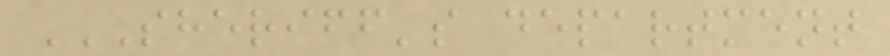SHERIFF'S DEPARTMENT
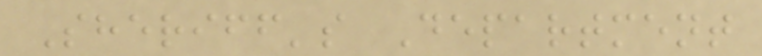Sheriff's Department
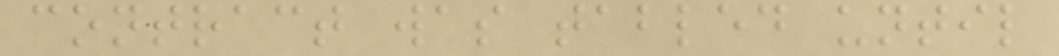contract was tabled until
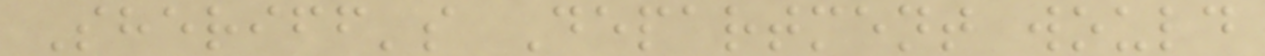Sheriff's Department would
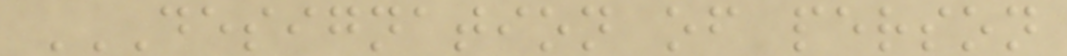DESIGNATION OF PERSON
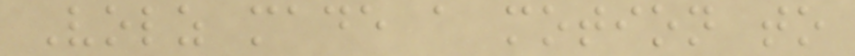Volz made a motion to
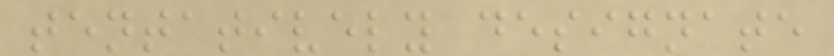tentatively designate
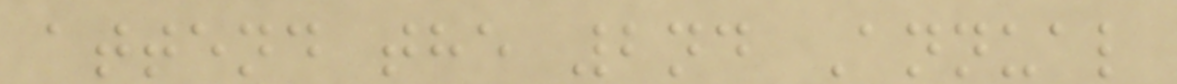attend the 2nd Annual
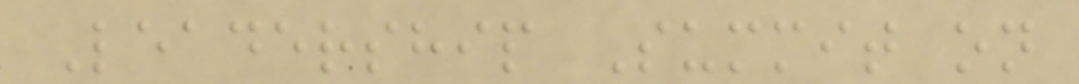Leadership Summit on
